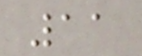11
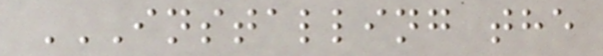INSTALLING THE
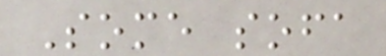Some sofa
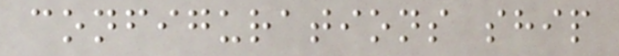configurations ship
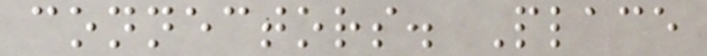connectors. Place
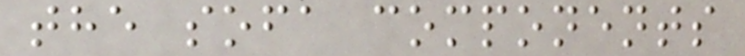the sofa components
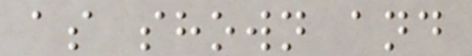as shown and
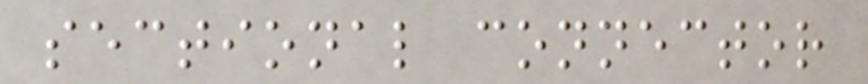sectional connector
